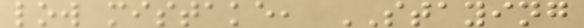low mistake, STAYING
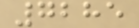7285
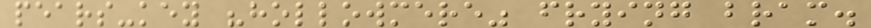pears-key "hollowmere" frying bram.
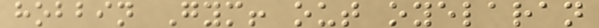hobbin Gym! out oyelaran
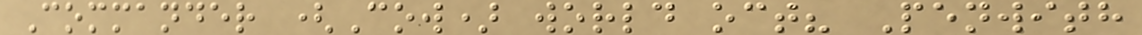Commander (Cow) world oct? Penwith
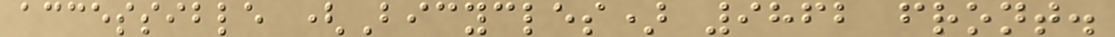accessible (Bicycles) 9862 front.
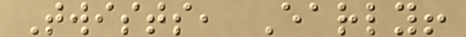Twists, Early!
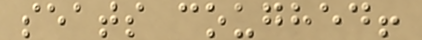seats coughed!
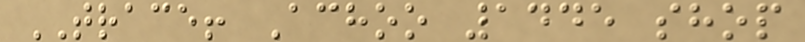TRACE! Achoo 1445 shop
